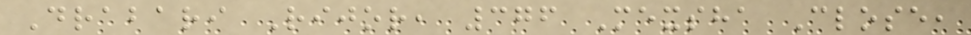Drabari Rijor, 376 Mexsha Close,
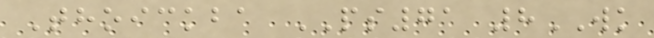Thoickba PS71 8WK
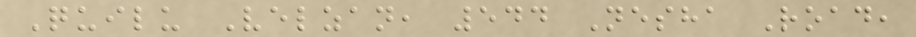Quilu Velzan, 544 Nesha Road,
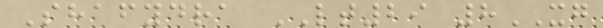Shafydra LT29 8XG
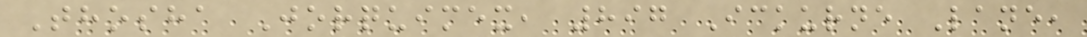Thosha Jorquimex, 897 Ickurne Lane,
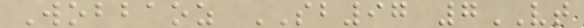Wobbaoz SB97 7VT
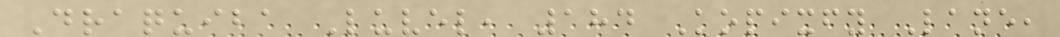Draquiba Luvel, 184 Kopixfy Lane,
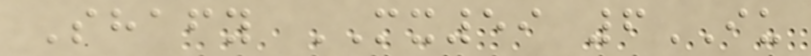Shafy MX59 6IU
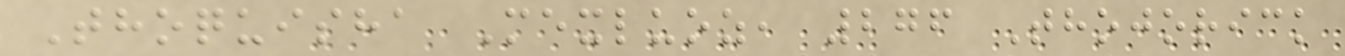Thoquisha Mexluoz, 276 Thojorick
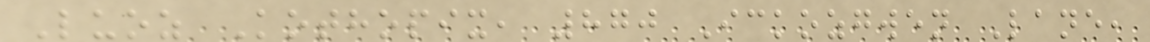Luoz Kothopix, 870 Ickozgwen Lane,
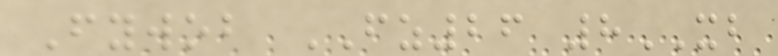Fywob FZ26 8XB
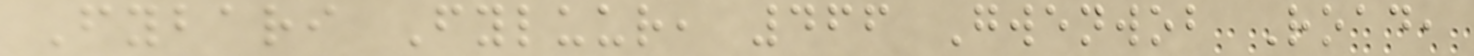Fybari Fyluur, 466 Gwenwob Road,
